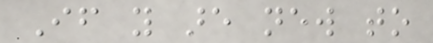If you are new to
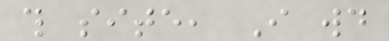this site, I would
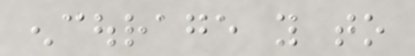encourage you to
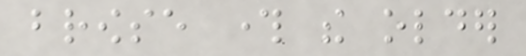browse through the older
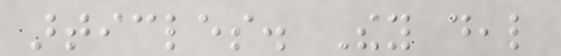articles. They deal
